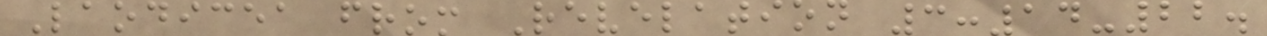Laodicea from Revelation 3:14-22.
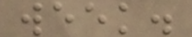week.
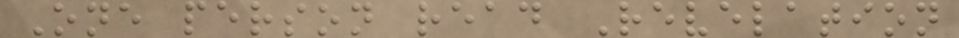One person read Revelation
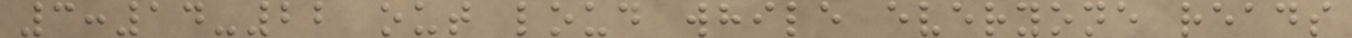3:14-22 out loud while everyone reads
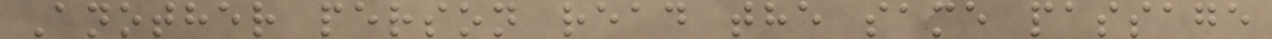Another person read the same passage
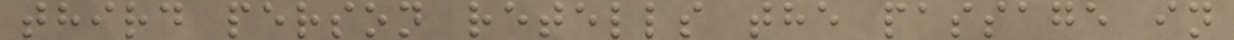third person retells the passage in
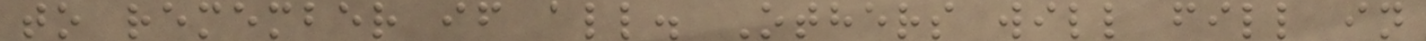to remember if all. Others will fill in
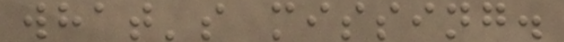what's missing.
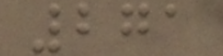271
